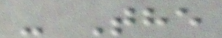- The
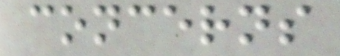concerns
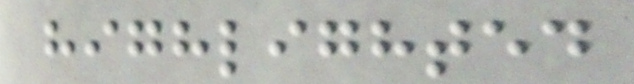highlighted
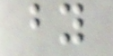by
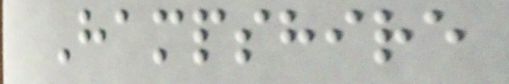Hampshire
